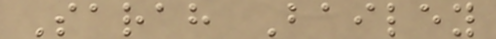Sarah Bailey
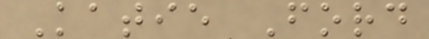Katie Ford
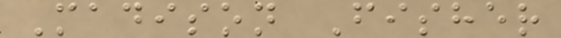Madison Fisher
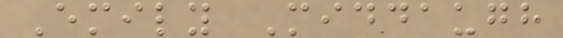Emily Middaugh
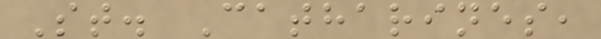St. Catharines,
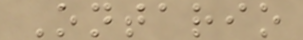Ontario
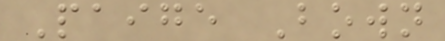Paige Bown
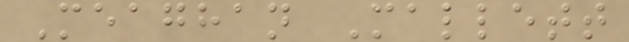Meaghan Mallett
